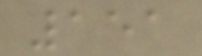151
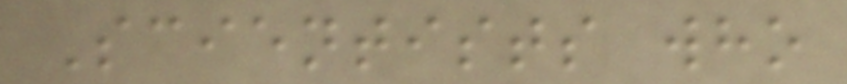Scientists who
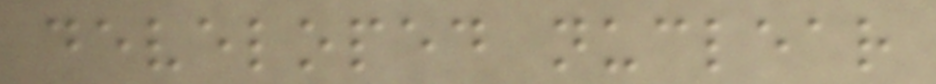developed nuclear
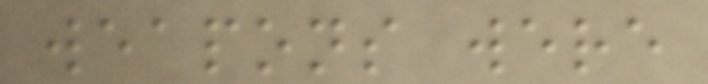weapons were
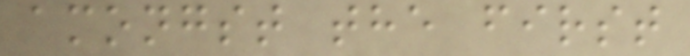amongst the first
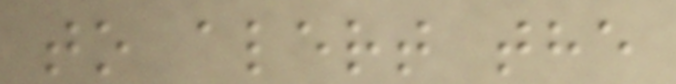to alert the
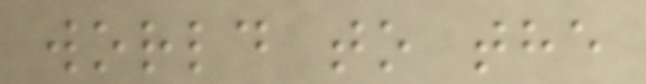world to the
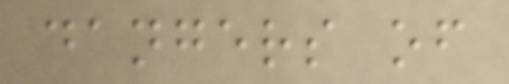dangers of
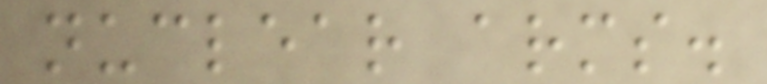nuclear arms.
